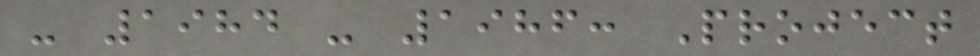- 1984 - 1986: Project
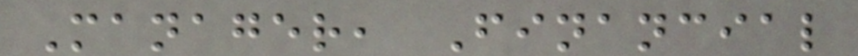Manager, Financial
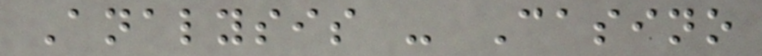Analysis - Casino
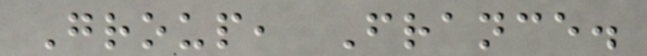Group, France.
